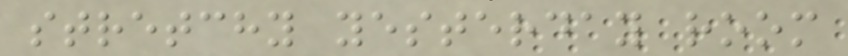stretchy yesterday room
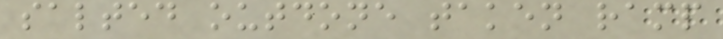salted outdone taken ramp
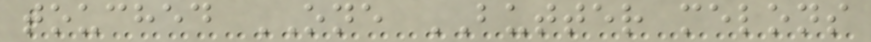touched ONE BUTTER melons
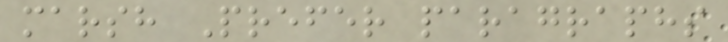marsh Prefer paragraphs
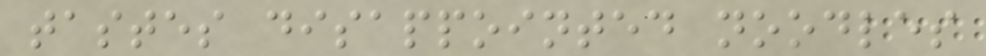tastes disappointed noodles
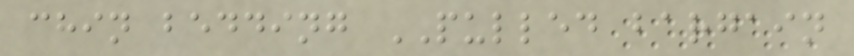chin bedding PULLED bargain
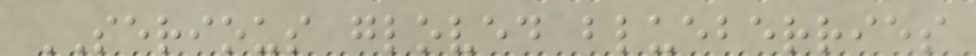SERIOUS gloved blueberries
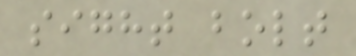sight bolt
